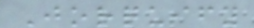Jorquify
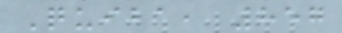Quiba, 857
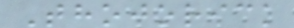Thojorick
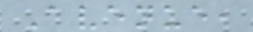Avenue,
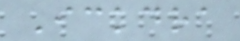Ickdra
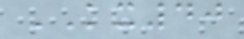KX40
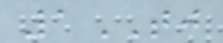1TJ
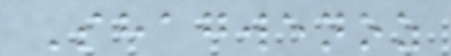Shagwenoz
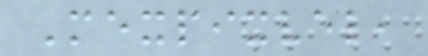Mexpixvel,
